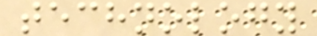technology
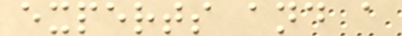experts and a
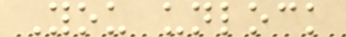You unlock
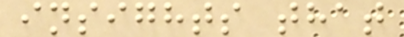insights that
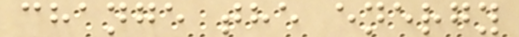change the energy
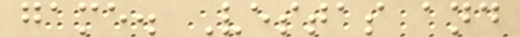game. Vestas and
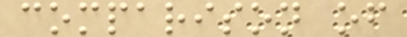comparison of
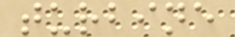turbine
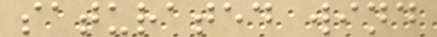saturated wind
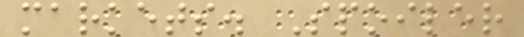markets. Spoiler
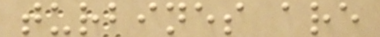turbines are
